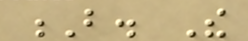B. The
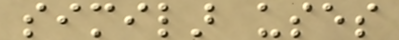similar uses
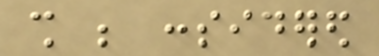shall be considered
